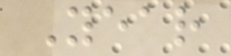Year
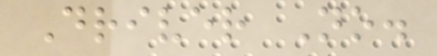Driver No.
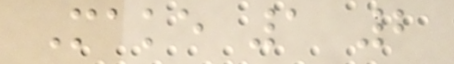Make 1 2
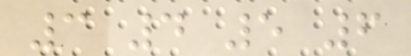3 4 5 6
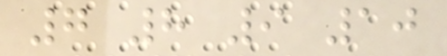7 8 9 10
